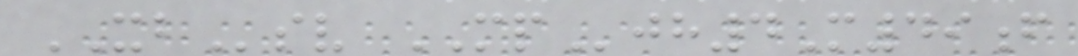XBsv MPjh4M49f
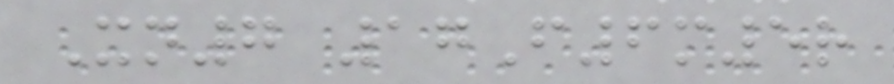Xn7 17F6m5r
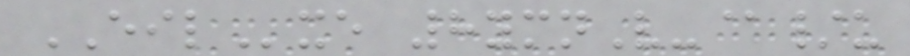EILxe 8ymnV-@/u
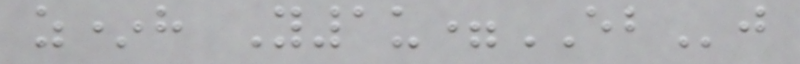z*h Y1u=EBj
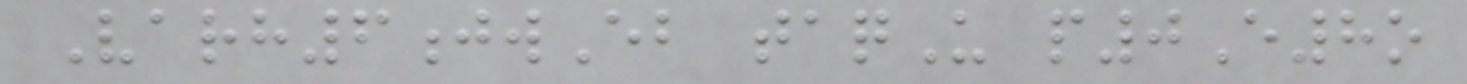Varh6jwEb taqU p0E8o
